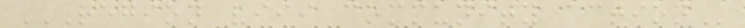REGION VIII COMMUNITY ACTION
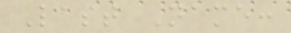Last Name:
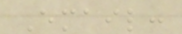Email:
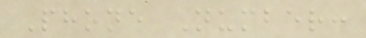Phone Number:
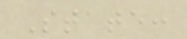State:
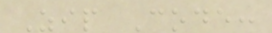Zip Code:
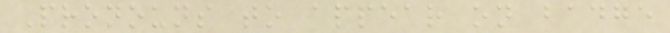Pronouns to appear on badge
